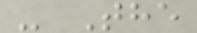- The
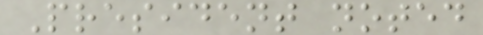President noted
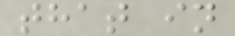that in
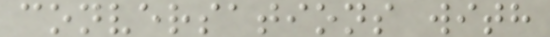conversations with
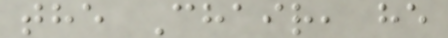the Chair, he
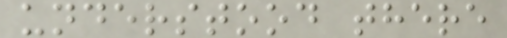understood there
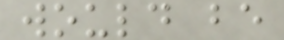would be
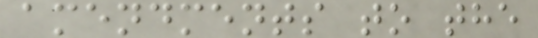amendments to the
